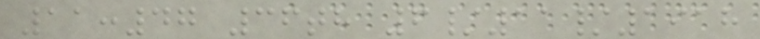11:47 36th 6/11/1918
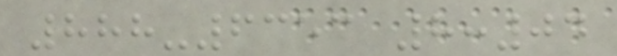888-6353 8:04
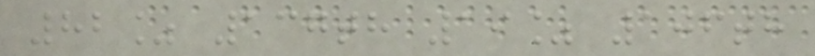82% 137th 19% 106th
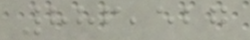886,527
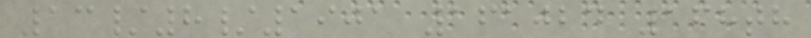13/8/1901 161024 168th
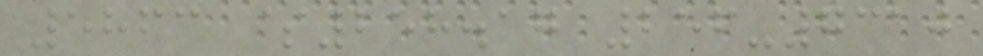5863 $258.17 256-7310
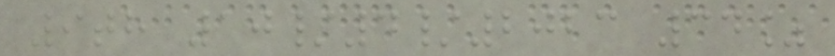9th 10/4/2023 34%
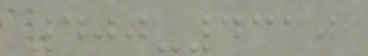400-4319
